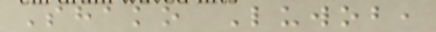Shako Luwob,
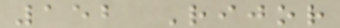152 Rijor
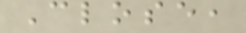Close,
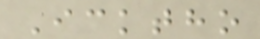Icktho
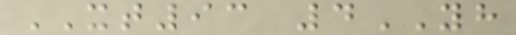XT93 4YH
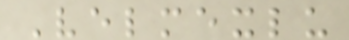Velmexlu
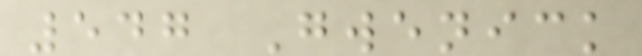547 Gwenick
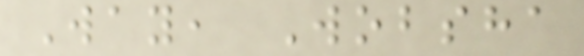Way, Wobsha
